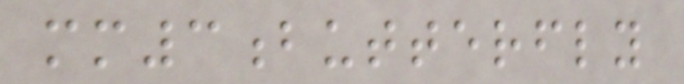mm3butterfly
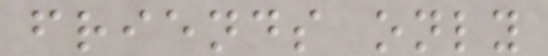friends only
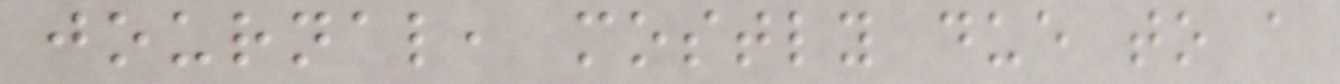journal, mostly due to a
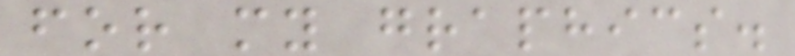for my graphics.
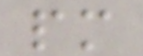pm
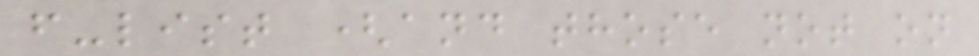f-list (and those not on
